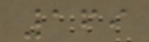169
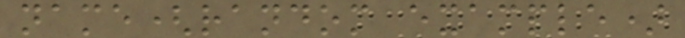name(random example)
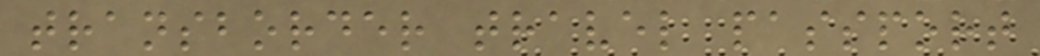transborder travel passport
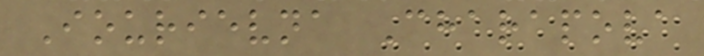Iourievna Charapova
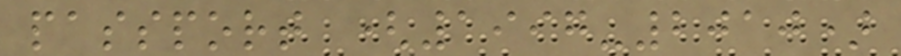passport (1997-2010)
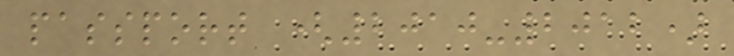passport (2010-2012)
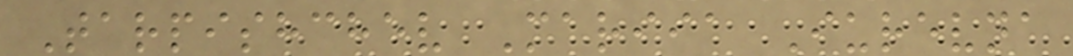Tarpishchev Mariia Iurevna
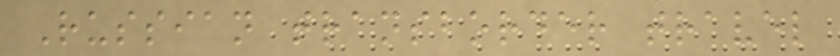Russian transborder travel
